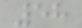58
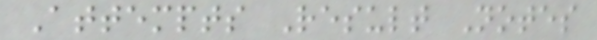Attempts Result Notes
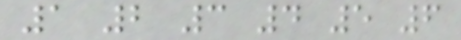1 2 3 4 5 6
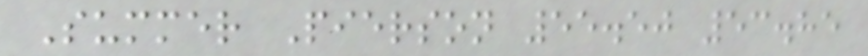Summer Pierson 55.50 53.85
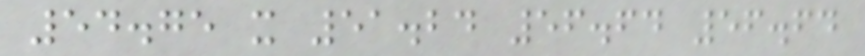54.75 x 51.24 56.64 56.64
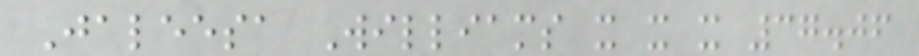Jaleesa Williams x x x 37.06
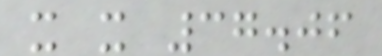x x 37.06
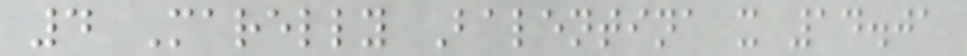4 Marelly Balentina x 14.01
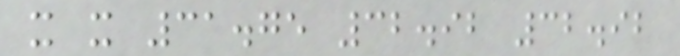x x 31.75 32.92 32.92
